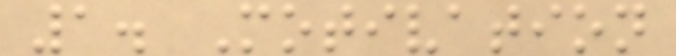1. Motivation
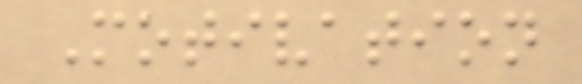Motivation
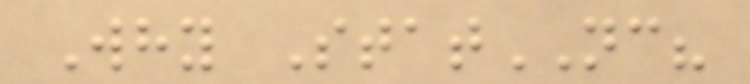Why StatNC?
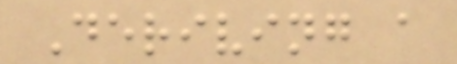Deriving a
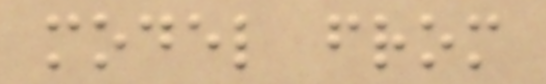model from
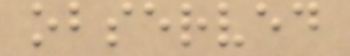observed
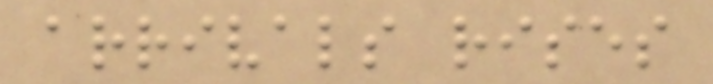arrivals rises
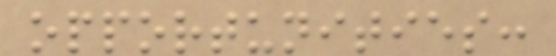opportunities:
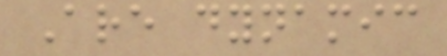Are dynamic
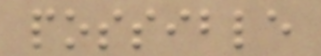possible
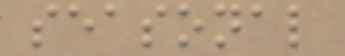seasonal
